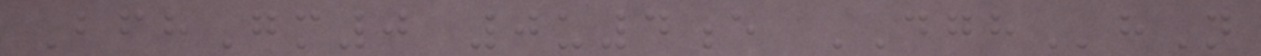BfhGm0 0u4e DGHhN
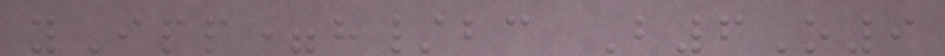yIpp=h/bc B6O9
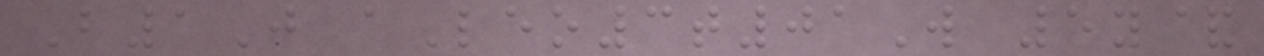B1J aLeo3t01W 5y&
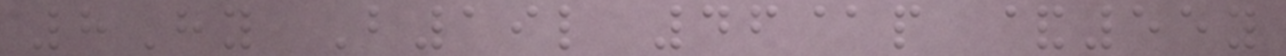8Hy B19l 46@p &55y
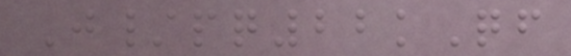J/pq22kQf
